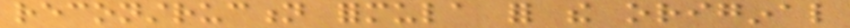reconstruction formula for the original
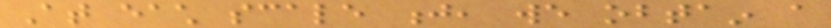At each scale j, we obtain a
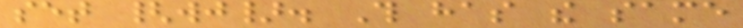set {wj}. This has the same
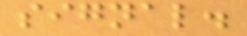signal.
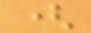(
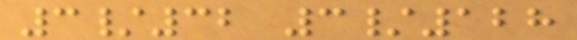3/32 3/128
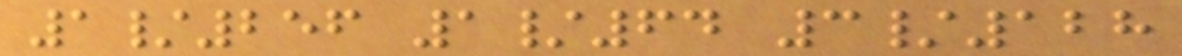1/256 1/64 3/128
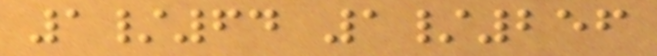1/64 1/256
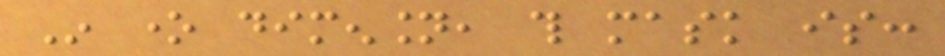In one dimension, this mask is:
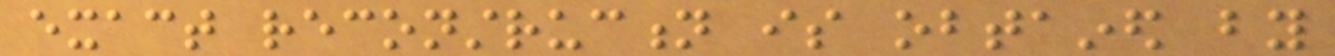exact reconstruction is obtained by
